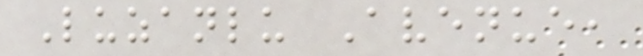Luzanlu Avenue,
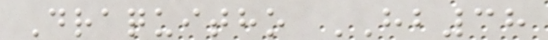Draquitho HB38
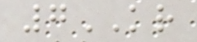7KR
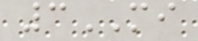3MI
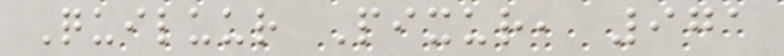Quiluur Pixur, 971
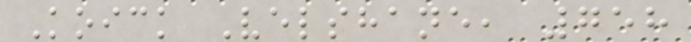Koick Velshane, 758
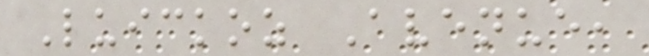Luickoz Avenue,
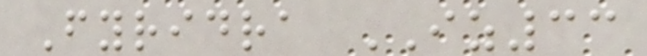Fyridra IZ33
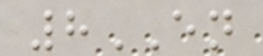8EN
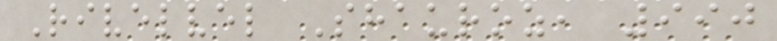Rivelvel Shauroz, 990
